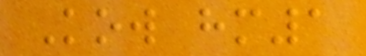Kow hm1
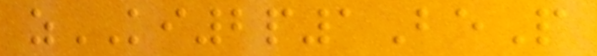zKI2p1BeP
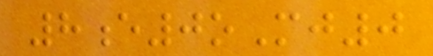8e0oMj0
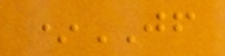*JF
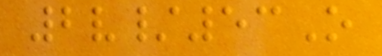2v/53O
